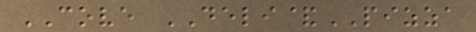COVE DELI&PIZZA
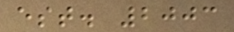est. 2003
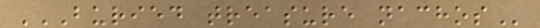BURIED TREASURE NACHOS
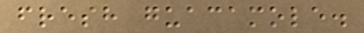fresh guacamole.
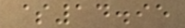$14.95
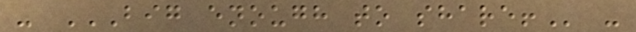- BIG ENOUGH TO SHARE! -
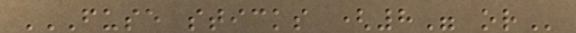FUSE STICKS (8" OR
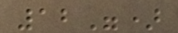12")
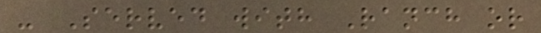- Served with Ranch or
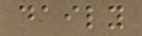daily
